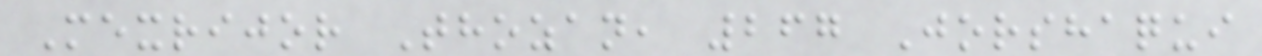Mexrijor Thozan, 267 Jorshaqui
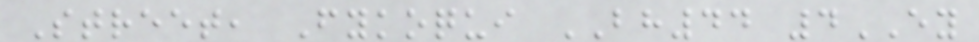Street, Fykoqui BH44 4EY
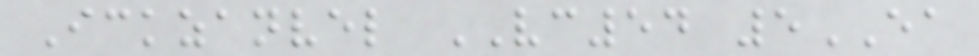Ickzanvel VC54 5EA
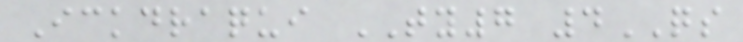Ickdraqui TY7 4QS
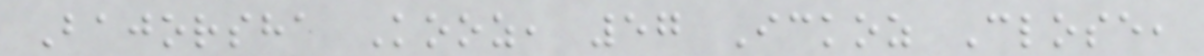Bajorsha Kooz, 57 Ickoz Close,
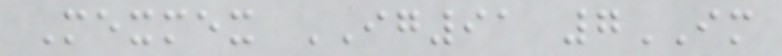Mexmex IG91 7IM
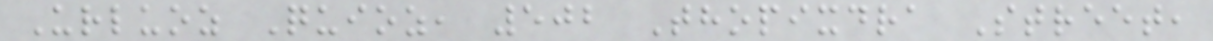Urluoz Quioz, 502 Thopixdra Street,
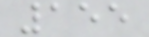155
